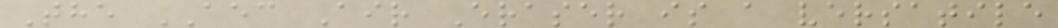The AEC Air Eraser is a versatile
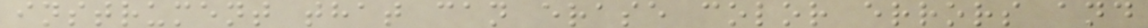instrument that can erase color errors and
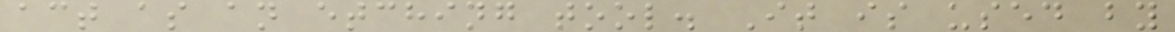act as an etching tool. It is used by
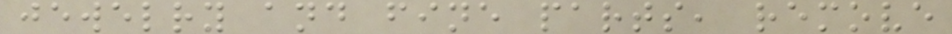jewelry and fine parts, remove
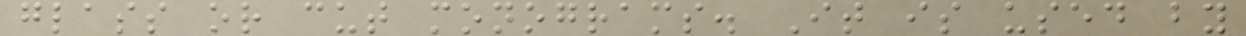glass or cut monograms. It is used by
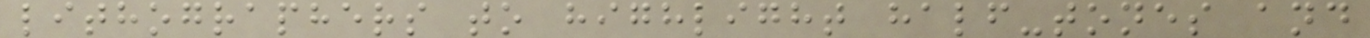lithographers to highlight half-tones and
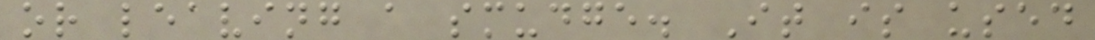or leaving a smudge. It is used
